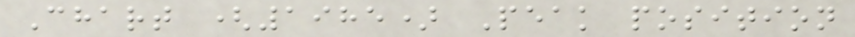Chart (1985) Peak position
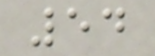54
